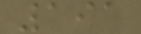191
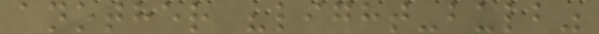another "light-bulb"
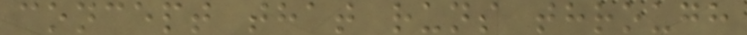concept that runs through
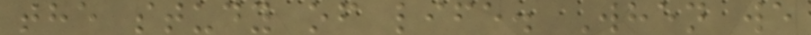the study of life. When we
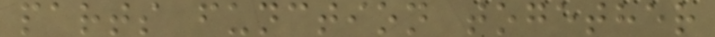parts function together
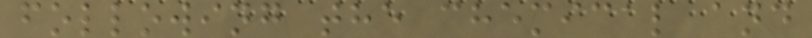following the chemical and
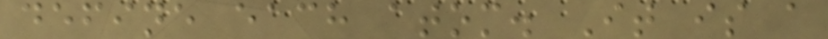define each atom. It is a
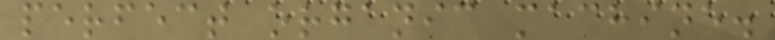perfect organic machine.
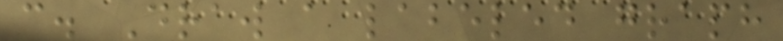c. Draw a labeled graph
